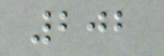202
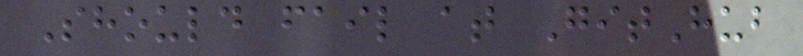Should fail at GitHub
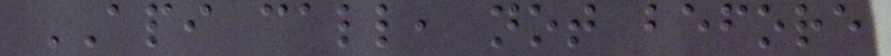API call, not before
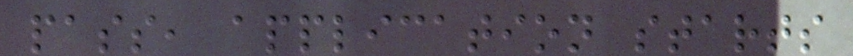pass, application starts
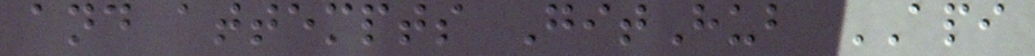and attempts GitHub API
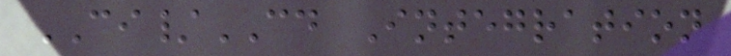CI/CD Integration
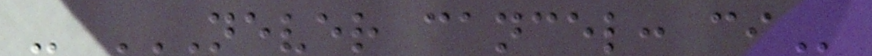- NEVER CANCEL: CI
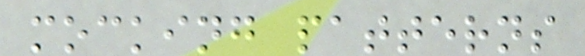mocking patterns
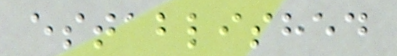established
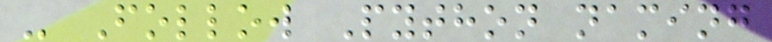- Follow Python naming
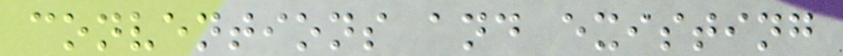conventions and existing
